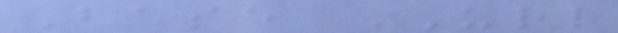Base URL
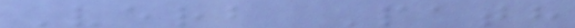Verb Path
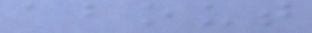about
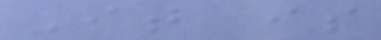It is
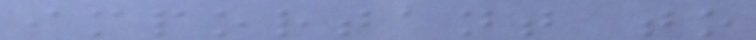important to
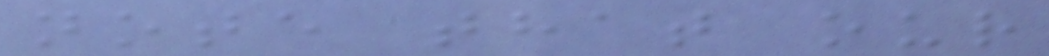note that our
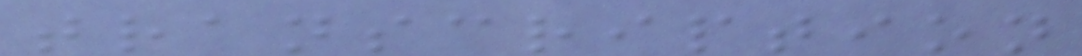transcription
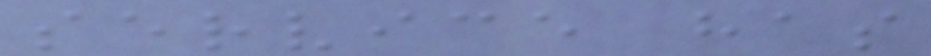service has
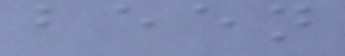been
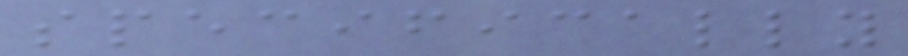specifically
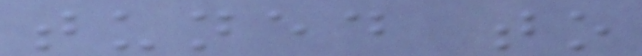tuned to
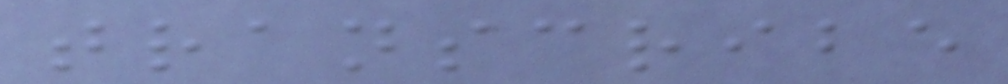transcribe
